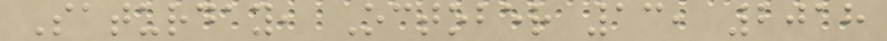Saturday, October 13, 2018
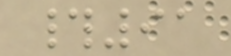#91
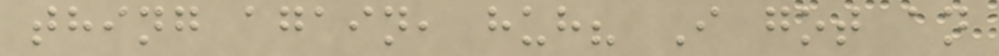thing again, huh? I got an
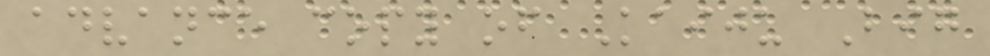advance copy of Kaiju Big
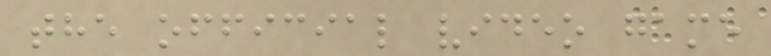the official video game
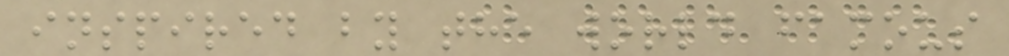inspired by the world famous
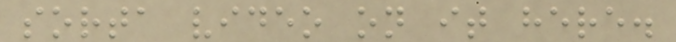sorta video on it here.
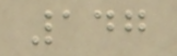147
